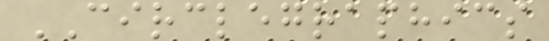CIRCLEGRAPHICS
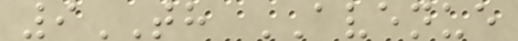9TH AVENUE
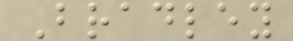Bradley
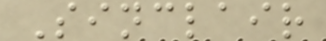Sinclair
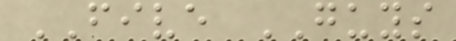FIVE GUYS
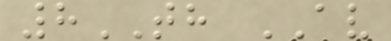8TH AV
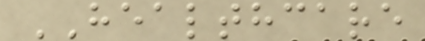HEALTHCARE
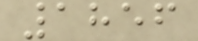1856
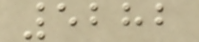5282
